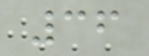36
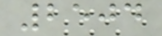2504
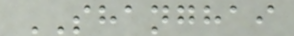SHANGHAI
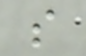s
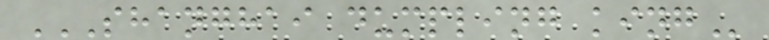SHANGHAI DUMPLING KING
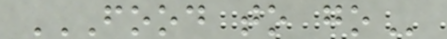FOOD TO GO
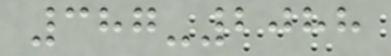387-2088
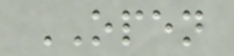OPEN
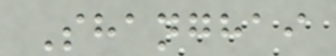Shanghai
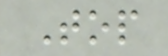Top
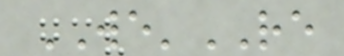WE'RE
